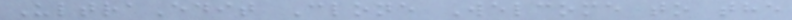UltraEdit Clone Welcome to the
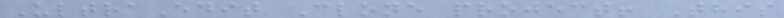UltraEdit Clone project! This
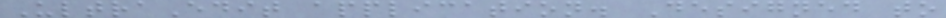UltraEdit application. Designed to
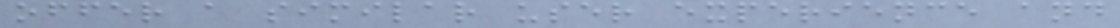offer a similar user experience and
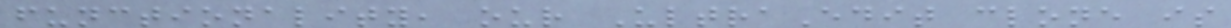functionality, our UltraEdit clone is
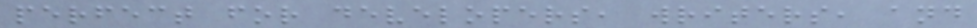perfect for developers, writers, and
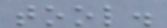tool.
